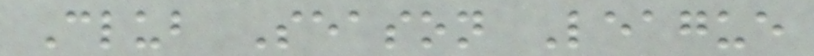Club Season League
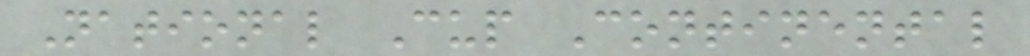National Cup Continental
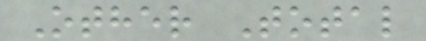Other Total
